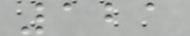121
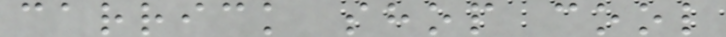carrick shop cool
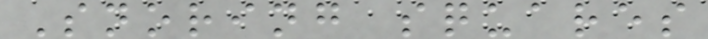Snoring squares
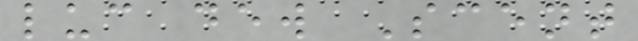luc dew Scent
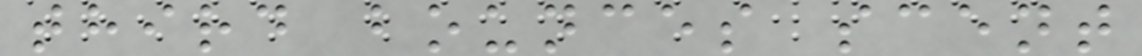third bounces scent
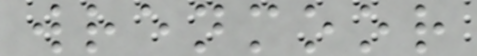wrenmoor
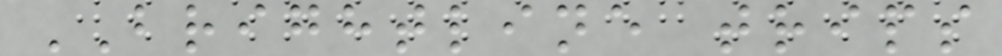BRIGHTLINE trips
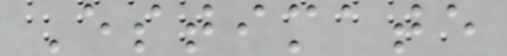Estimate
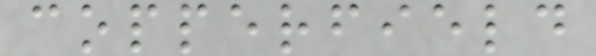copperfield
